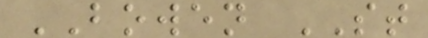BOWEN ST
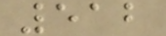512
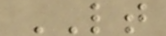LT
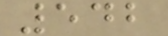542
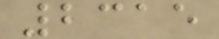2315
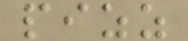pizz
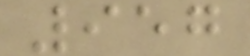957
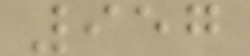957
